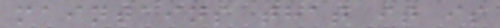maintains that it is
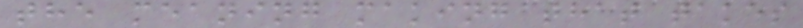the meaning making that takes
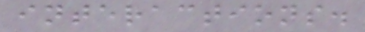interactions.
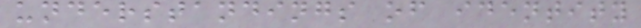understandings of identity
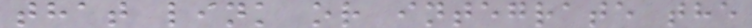that link or integrate the
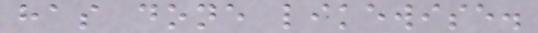has done likewise.
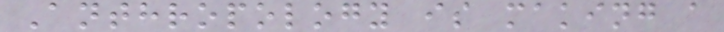Anthropology is making a
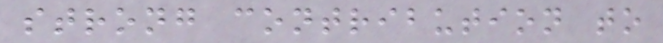strong contribution to
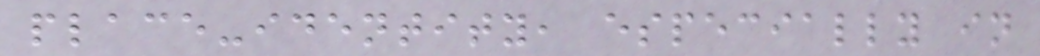place-identity, especially in
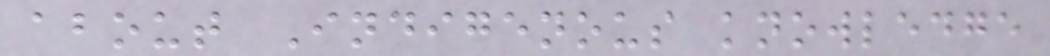about Indigenous knowledge
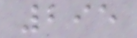295
